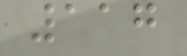117
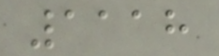1118
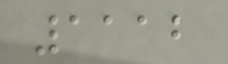1112
